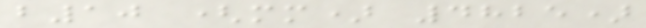b10 (mm) 4825)
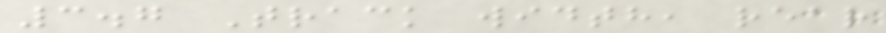3.7 Track width, rear
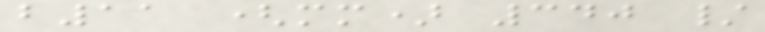b11 (mm) 340 /
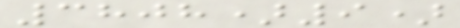3808)9)
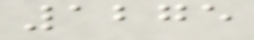1275
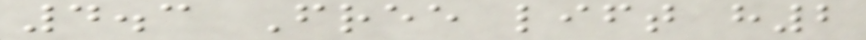4.3 Free lift h2
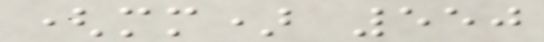(mm) 550
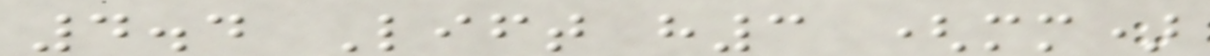4.4 Lift h3 (mm)
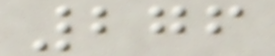276
